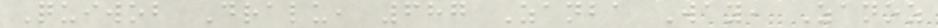Quiwob Dralu, 687 Zanba Way, Zanoz
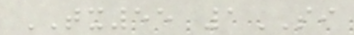TX55 1SI
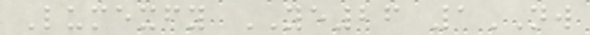Lumexfy YE26 1NW
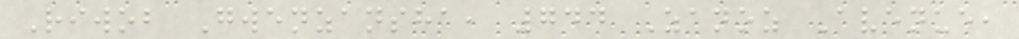Riwob Gwenzansha, 744 Zanoz Avenue,
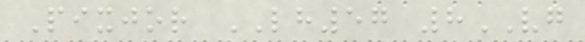Pixjor LH57 8VG
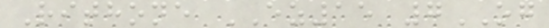Rithone EZ15 7OG
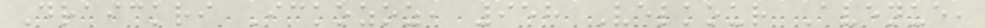Draickri Ickozoz, 958 Velkour Avenue,
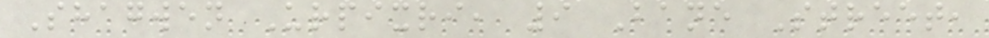Shagwen Urpixri, 9 Bane Street,
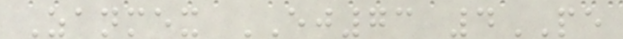Zanmex EJ73 4PE
